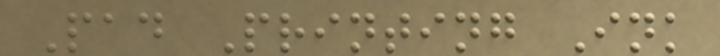Pad Printing Ink
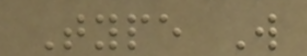Type W
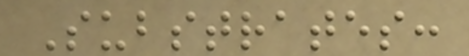Substrates:
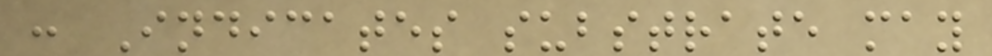: Indicates substrate may
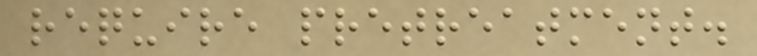require pretreatment.
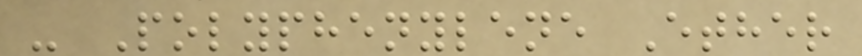- Polyphenylene Ether
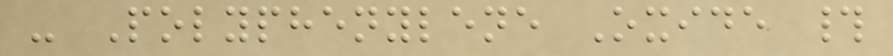- Polyphenylene Oxide #
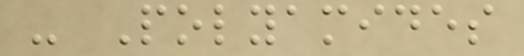- Polyamides
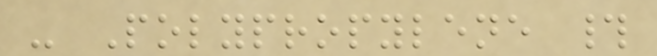- Polypropylene #
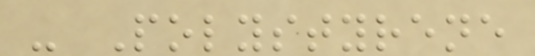- Polystyrene
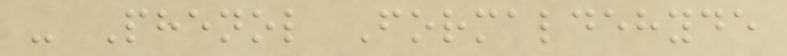- Phenol Formaldehyde
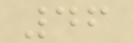46
